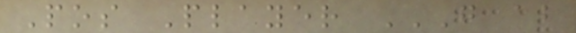Pos Player G AB
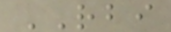RBI
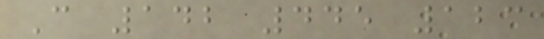C 142 445 123
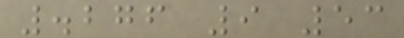.276 9 53
